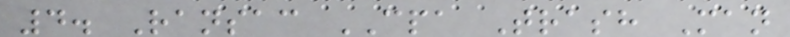4. Ransac CPA Trash Man
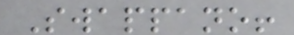Swappano!
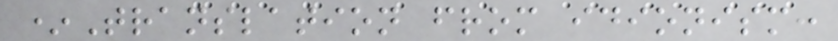*Translation from idionism:
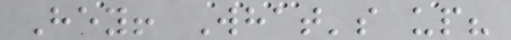Hey! What's up?
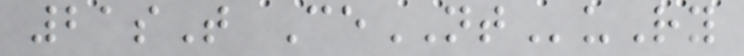21sT CeNTuRy
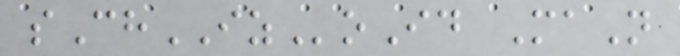sChIZoId MaN
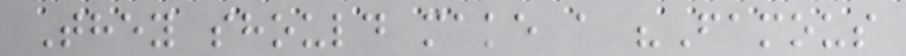They should make a "Famous
